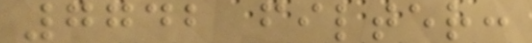7742 filter:
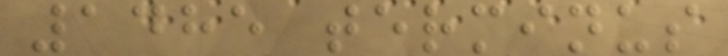1485 terminus
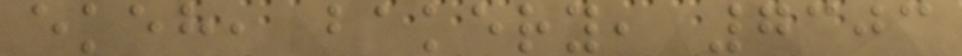ekeh, bakery, 7303
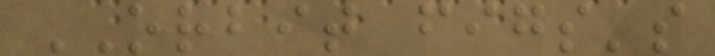ORBIT figs's
